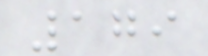179
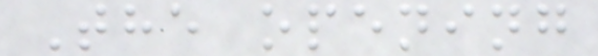The opening
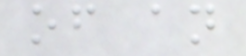of an
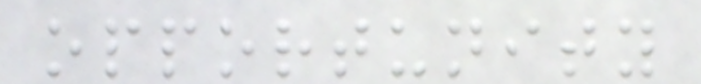opportunity
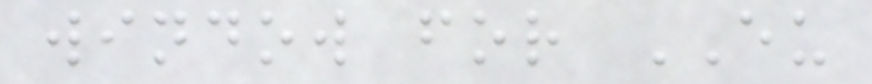window for EU
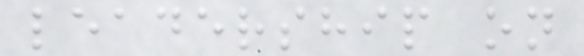leadership on
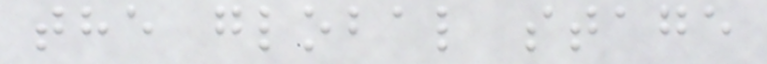the global stage
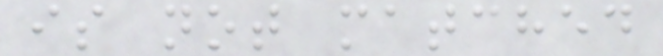is not matched
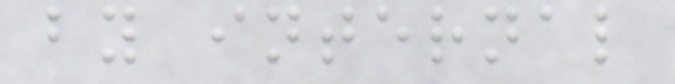by internal
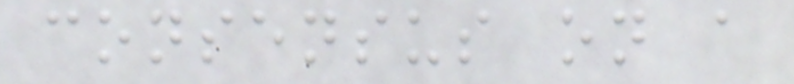consensus on a
